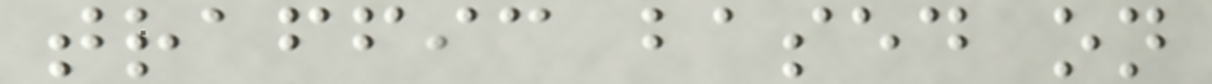traffic based on
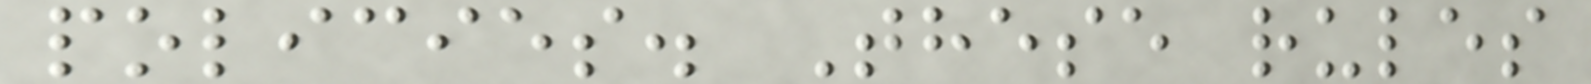policies. These rules
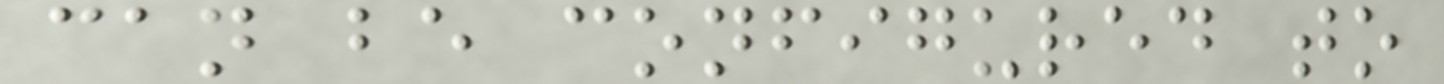can be configured to
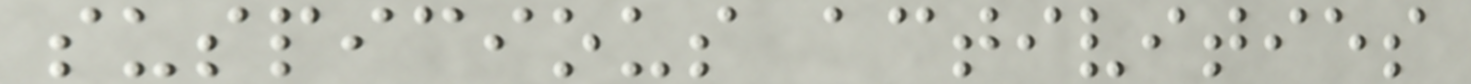suspicious activities
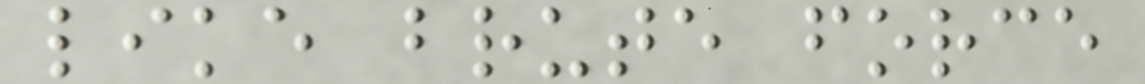like brute force
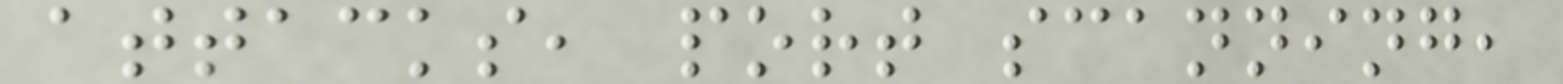attacks, port scanning,
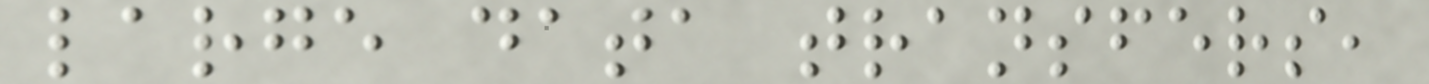large data transfers,
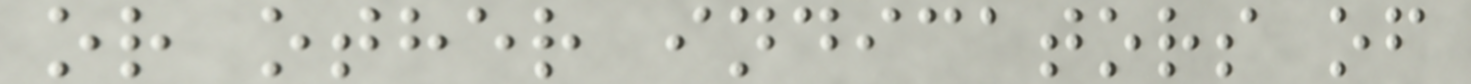or other indicators of
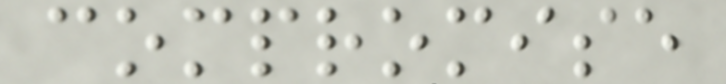compromise
